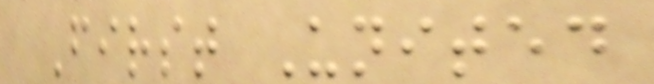First United
